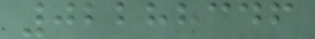02288346
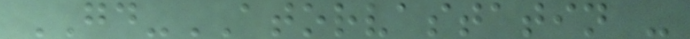GD-ATORVASTATIN -
